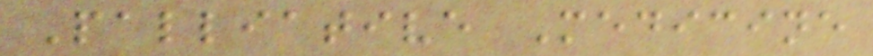Palliative Medicine
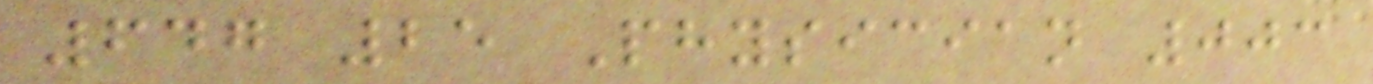647 25 Physician 003
